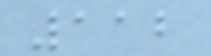112
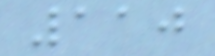110
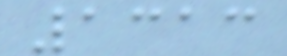1313
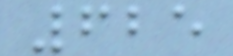625
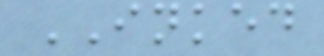INKED
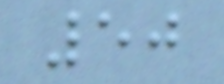50
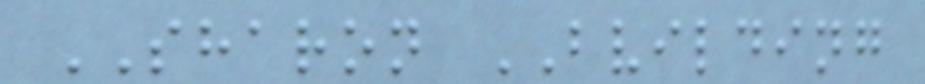SHARON BVILDING
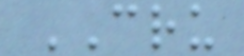CRU
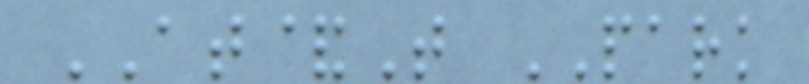AT&T PARK
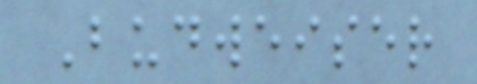Budweiser
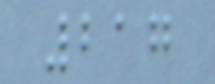217
